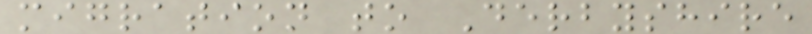migration to Derbyshire
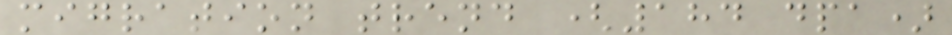migration trend (184 dpa)
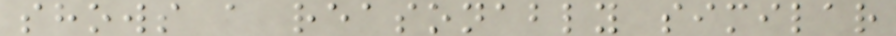shows a reasonably similar
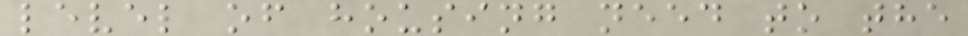level of housing need to the
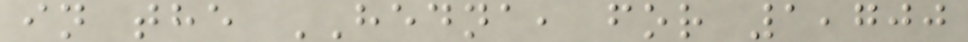in the HEDNA, for 1,700
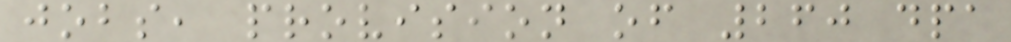jobs, provision of 260 dpa
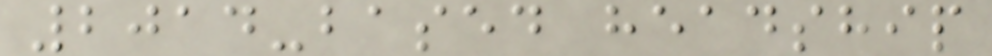2014-based headship
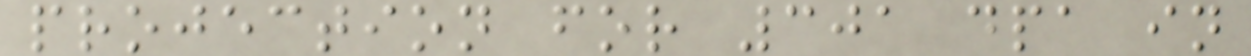projection for 301 dpa in
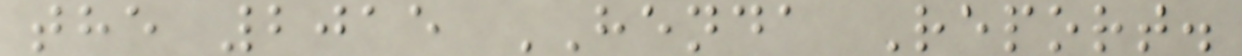the 2015 HENDA Report.
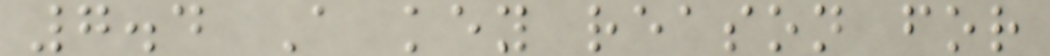7.4 A key reason for
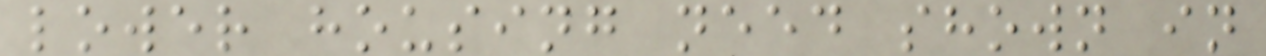lower housing need shown in
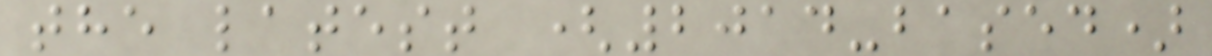the latest (2014-based)
